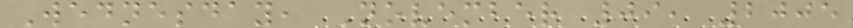Wednesday, November 09, 2005
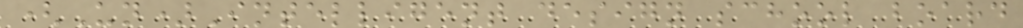(Un)Intelligent design school board
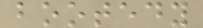bootedy
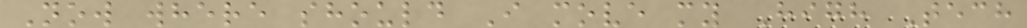Now where should I move my High Tech
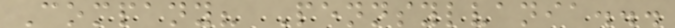Company? Pennsylvania...
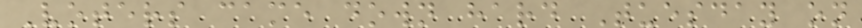Voters came down hard Tuesday on
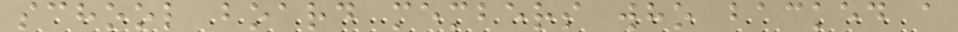school board members who backed a
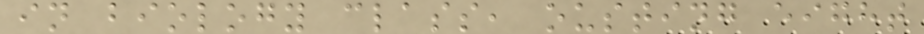in biology class, ousting eight
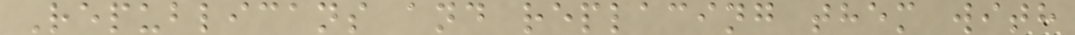Republicans and replacing them with
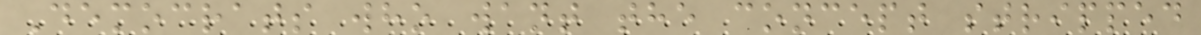Democrats who want the concept stripped
